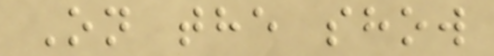On the show
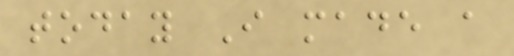today I made a
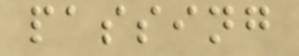passing
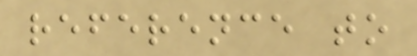reference to
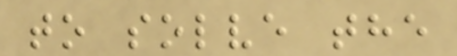to solve the
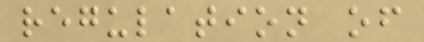regulation of
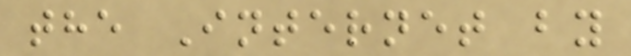the Internet by
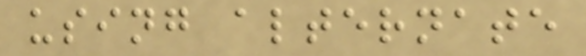using alternate
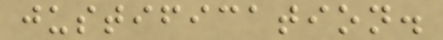justification.
